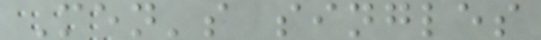Men's singles
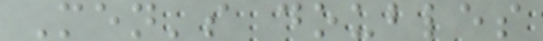Men's doubles
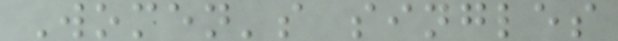Women's singles
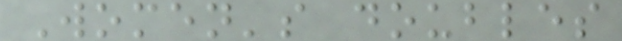Women's doubles
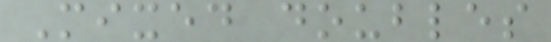Mixed doubles
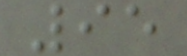95
